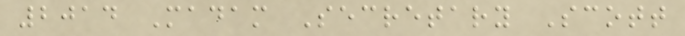2014 Madam Secretary Scott
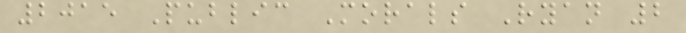2015 Public Morals Ryan 2
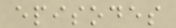episodes
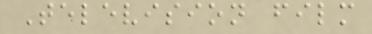Television film
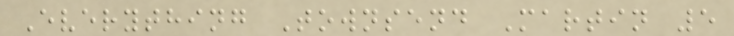Everything Townsend Martin 5
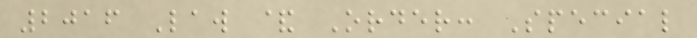2016 Law & Order: Special
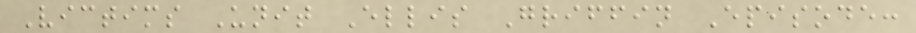Victims Unit Ellis Griffin Episode:
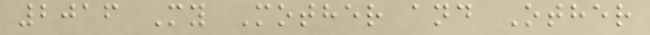2016 My Mother and Other
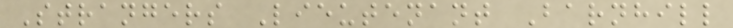Strangers Lieutenant Barnhill
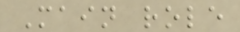Main role
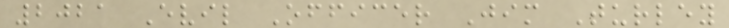2021 Evil Officer Jim Turley
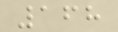168
